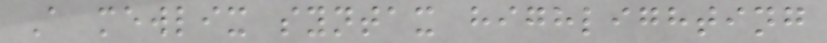A mewlix syntax highlighting
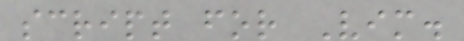script for Vim.
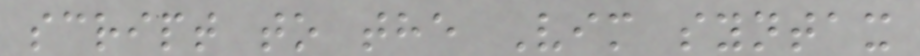script to the Vim syntax
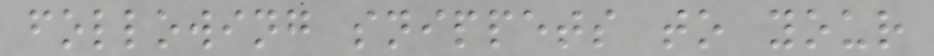following snippets to your
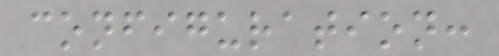configuration:
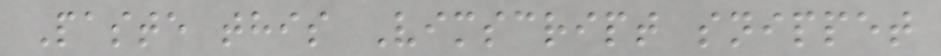Paste this Vimscript snippet
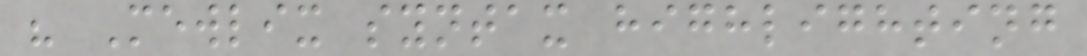" Mewlix syntax highlighting
